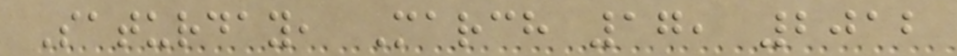Saturday, March 17, 2012
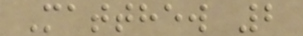Matthew 2
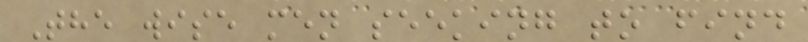The wise men seeking to find
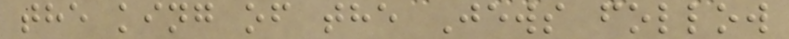the king of the Jews follow
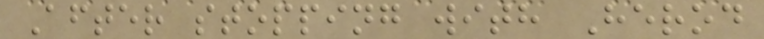After stopping with Herod
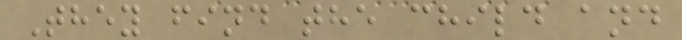They find the child and
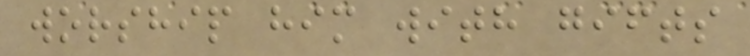worship him with gifts
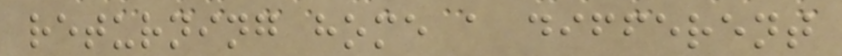returning home a different
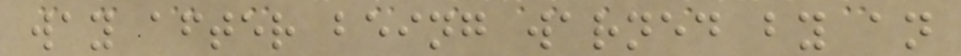way after being warned by an
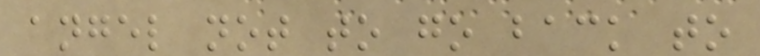angel not to go back to
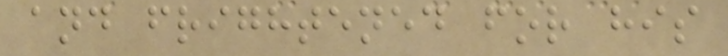and frightened for his
